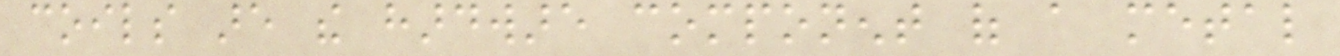coils are the hardware component of a metal
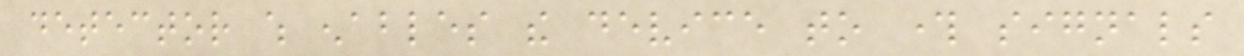detector which enables the device to through signals
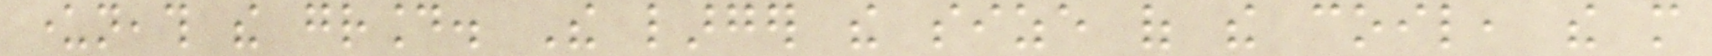underneath the ground. The larger the size of the coil, the more
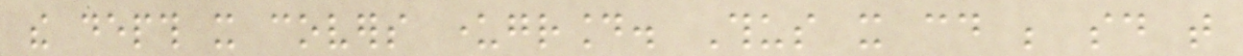the depth it covers underground. Thus it could be said that
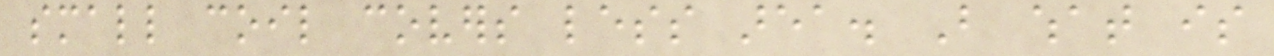small coil covers less area. But what is
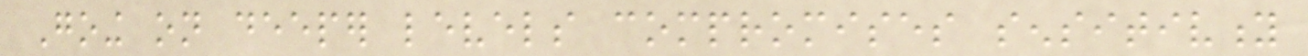Going on deeper levels compromises sensitivity
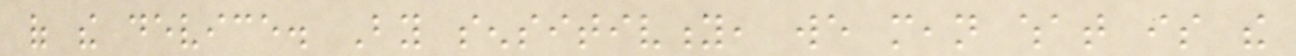of the device. By sensitivity, we mean what is the
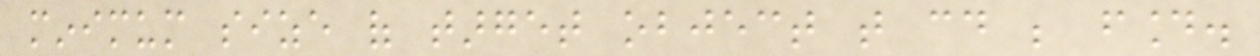minimum size of target object that could be found.
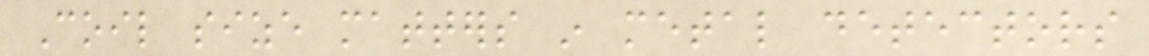Coil size matters in metal detectors
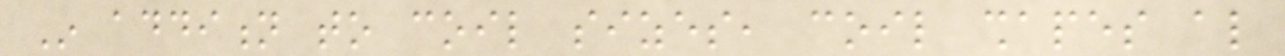In addition to coil sizes, coil shapes also
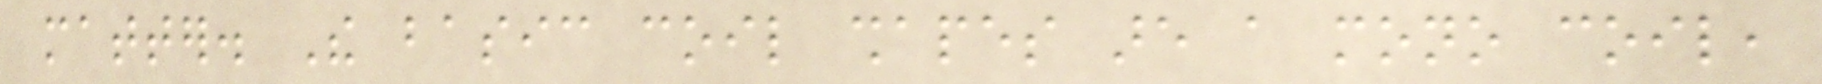matter. The basic coil shapes are a mono coil,
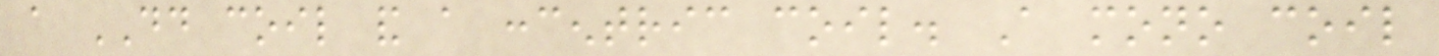a DD coil and a concentric coil. A mono coil
